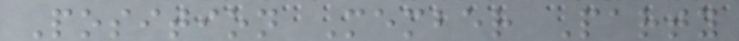Position Member Party
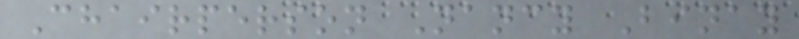Chairperson Nancy Binay
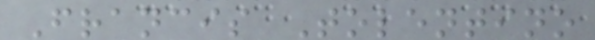Francis Tolentino
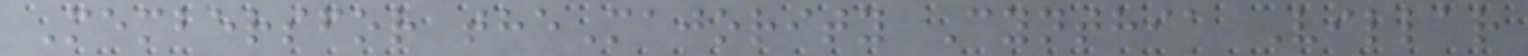Membersfor theMajority Cynthia Villar
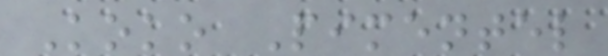Koko Pimentel
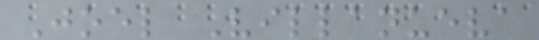Joel Villanueva
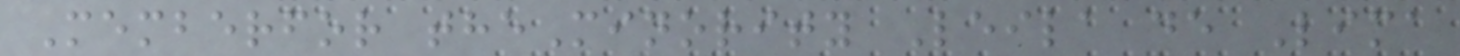Memberfor theMinority Leila de Lima
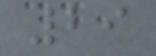29
